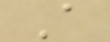A
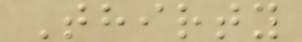Thirty
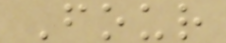Four
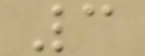3
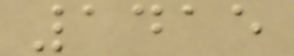1415
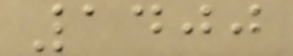1400
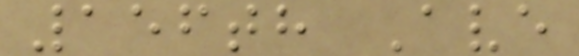156th Ave
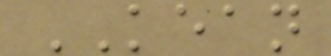KEAN
